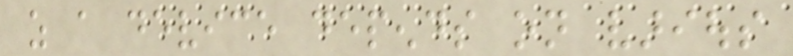as a device depends on various
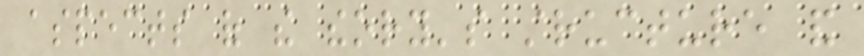aspects of the theory's structure and
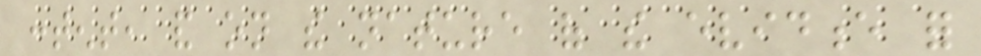content, and on the nature of the evidence for
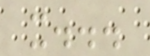it...
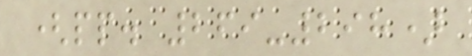(pp. 269-298)
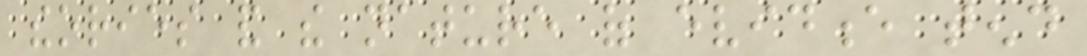theories and the nature of evidence tend
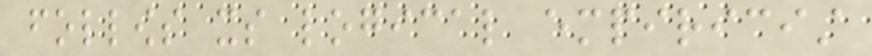follows its logical empiricist
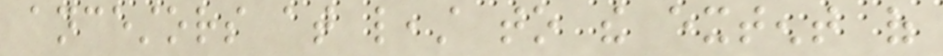ancestors at least to the extent of
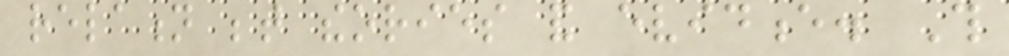relation between theories and evidence. This
